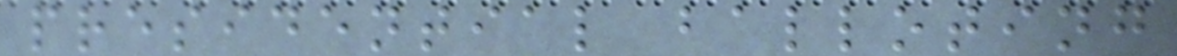presidential balloting
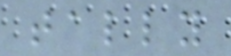tally
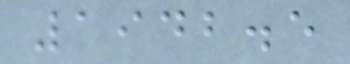1942.5
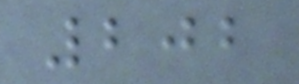202
